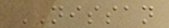NISSAN
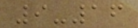9-16
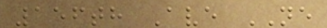156th Ave NE
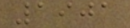1901
